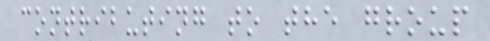contributing to the group
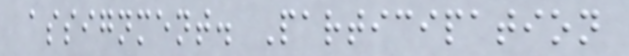assignment. Participation
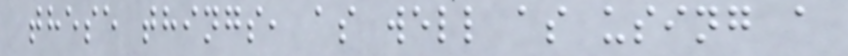these things, as well as using a
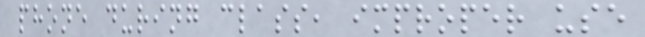phone during class, improper use
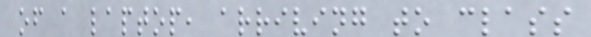of a laptop, arriving to class
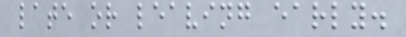late or leaving early.
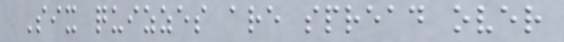Six quizzes are spread over
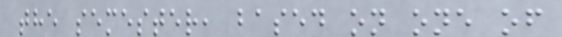the semester, based on one of
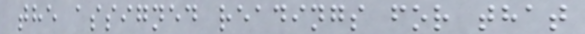the assigned readings for that
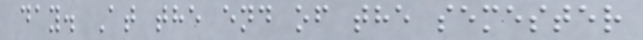day. At the end of the semester
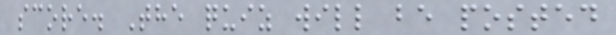score. The quiz will be posted
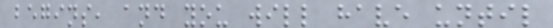begins, and you will have until
